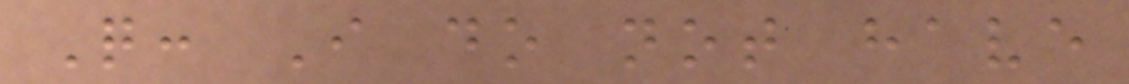Q: I do not have
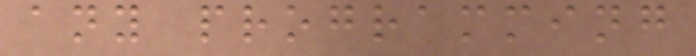any programming
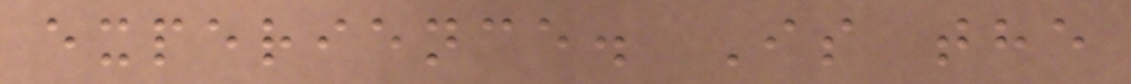experience. Is the
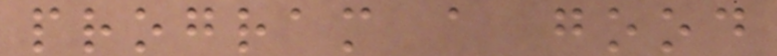program a good
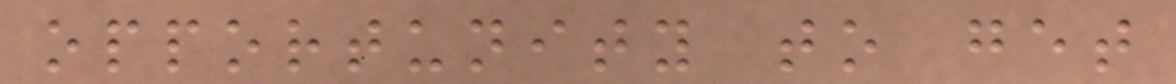opportunity to get
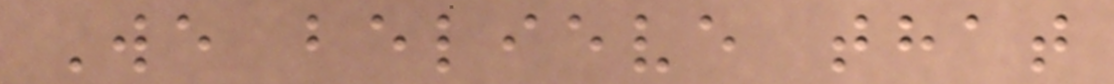We believe that
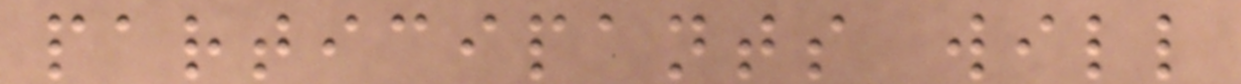participants will
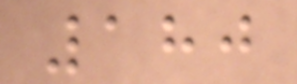180
